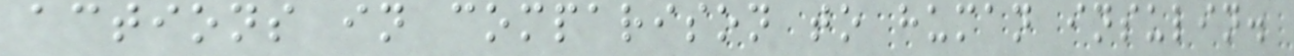actions in comparison to human insulin.
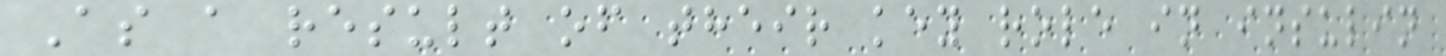As a result of their key role in insulin
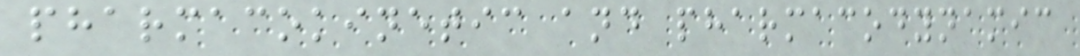pharmacokinetic and pharmacodynamic
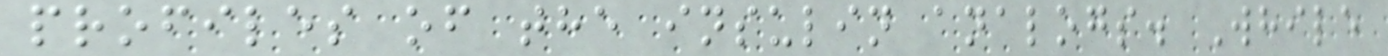profiles of the insulin analogs. While
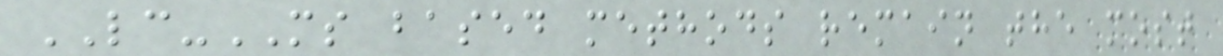LC-MS based methods remain the most
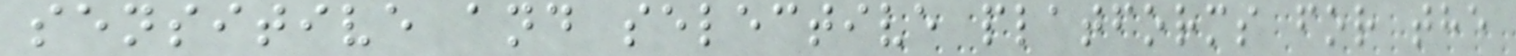sensitive and selective platforms for the
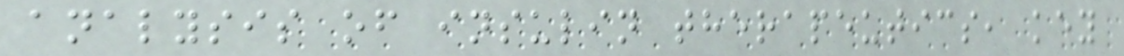analysis of insulin therapeutics, key
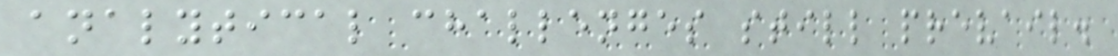analytical challenges still prevail.
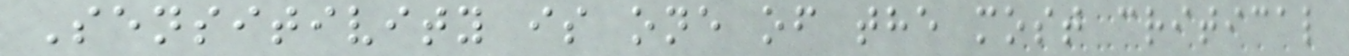Sensitivity is one of the most critical
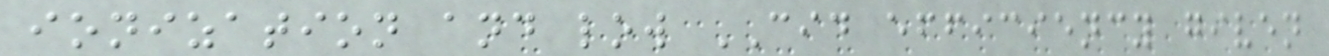ionization and low CID efficiency given
